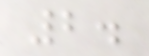2.
